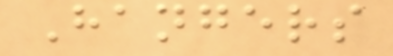Hangers
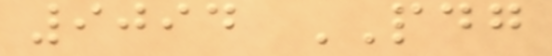9094 PDG
